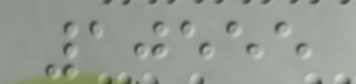10555
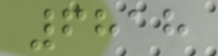6818
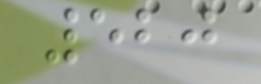520
